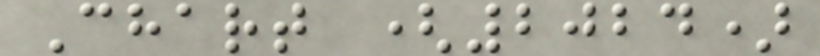Chart (2024)
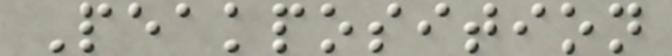Peakposition
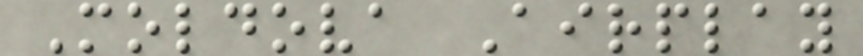Moldova Airplay
